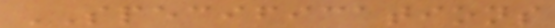SPECIFICATIONS
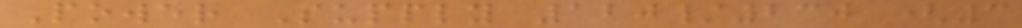Power Supply 120/230 (3
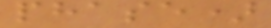phase)
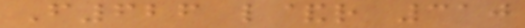F626 l&r 310
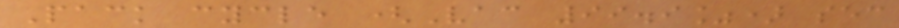Pack cycle (Vac 99.9%) sec
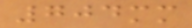704mm
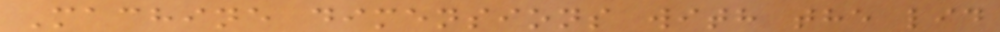Machine dimensions with the lid
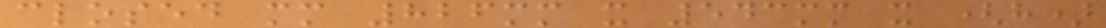closed mm 826mm x 543mm x (h)
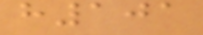h101
